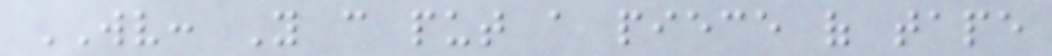WV: You can put a piece of tape
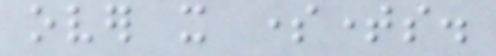over it sometimes.
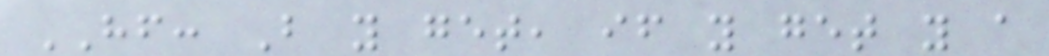HF: But you get, if you get you a
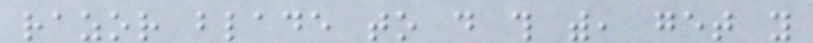razor blade to do this with, get you
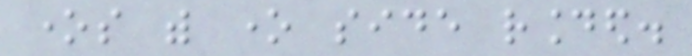ones with one side rounded.
